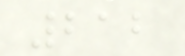212
